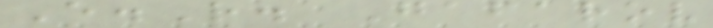E.R. Gafarov
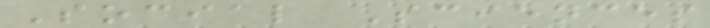Social Sciences
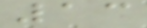13
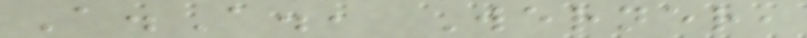A.A., Werner,
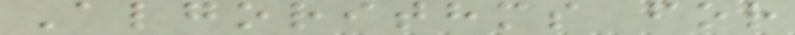Algorithms for
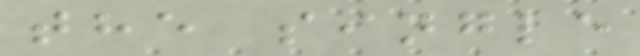the single
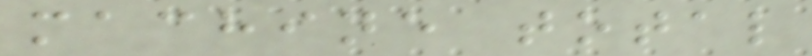machine total
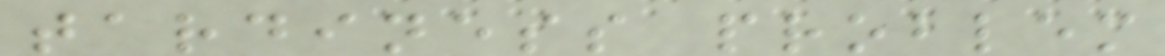tardiness problem
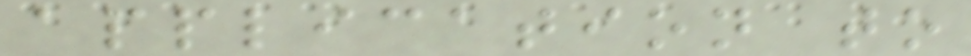application to
